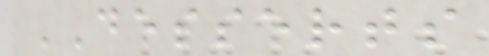DESSERTS
